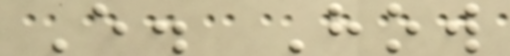E. How
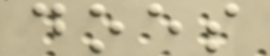does
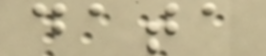data
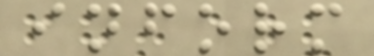inform
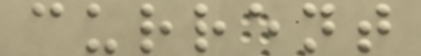current
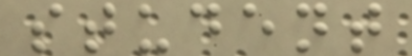student
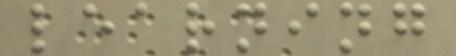learning
